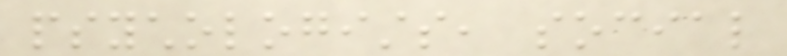psychologists, social
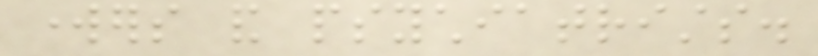workers and psychiatrists.
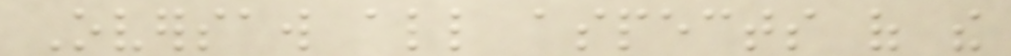Oversaw all aspects of the
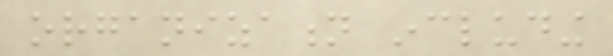organization including
